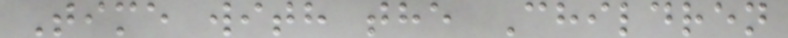Time with the Children
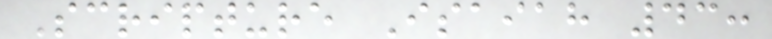Scripture Isaiah 43:
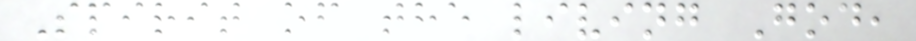Spirit of the living God,
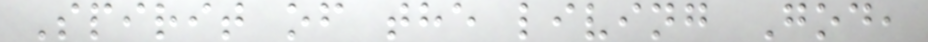Spirit of the living God,
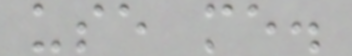use me.
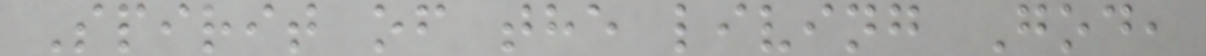Spirit of the living God,
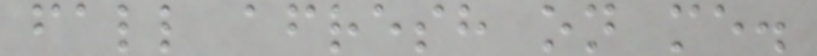fall afresh on me.
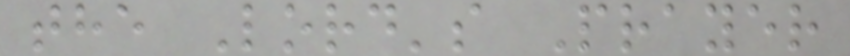the Lord's Prayer
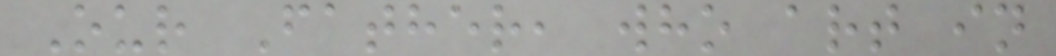Our Father, who art in
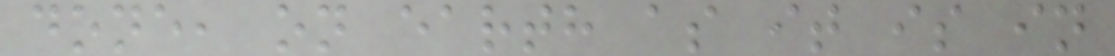done, on earth as it is in
